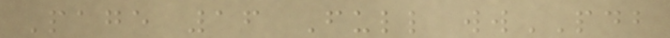Page 16 Full wwPDB
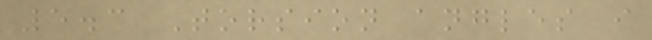5.3 Torsion angles i
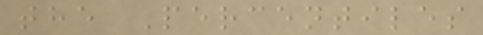the Percentiles
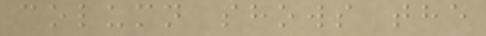column shows the
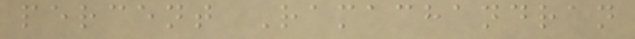percent Ramachandran
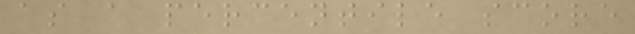as a percentile score
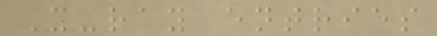X-ray entries
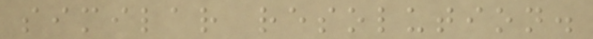similar resolution.
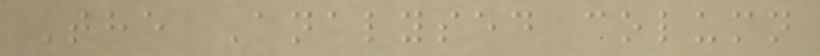The Analysed column
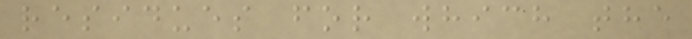residues for which the
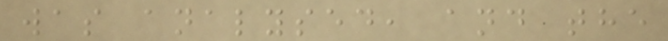was analysed, and the
